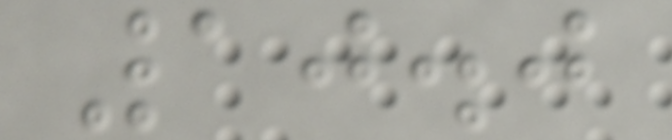10.0
